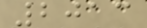2013
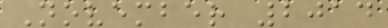November 2014
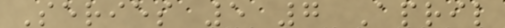Series 5 7 April
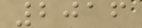2016
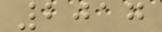2017
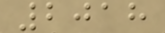2018
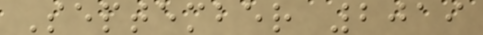September 2019
